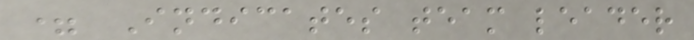= Indicates team leader
